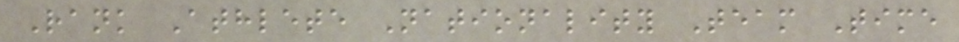Rank Athlete Nationality Team Time
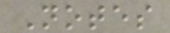Notes
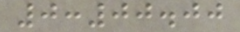0:00.00
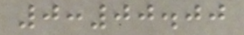0:00.00
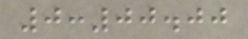0:00.00
